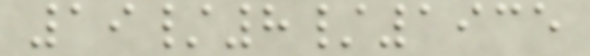19/8/1935
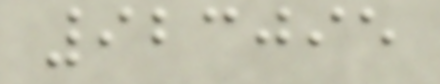923095
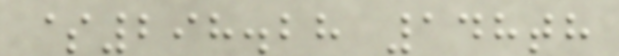$298.28 148th
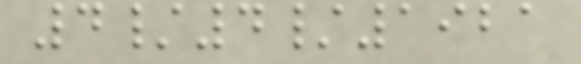4/4/1921
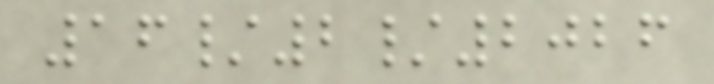16/2/2026
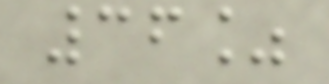36%
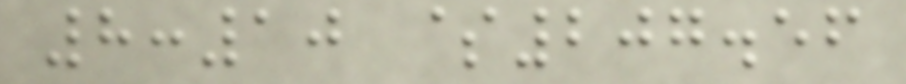8:10 $207.56
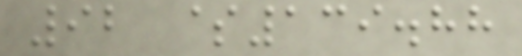92 $139.88
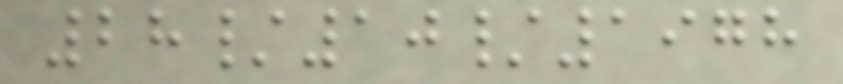28/10/1978
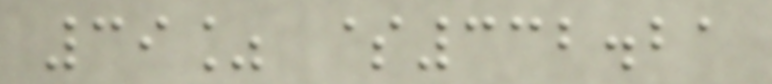39% $332.21
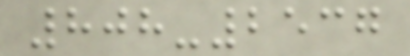808-2537
